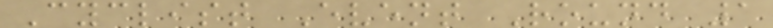Cyclist Event Round 1
